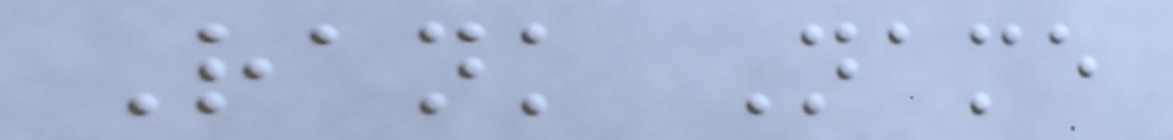Rank Name
